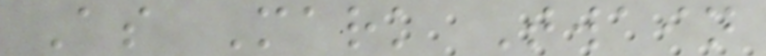As Mark Twain
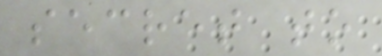secret to
